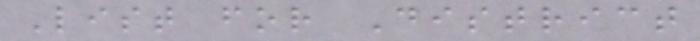List for District
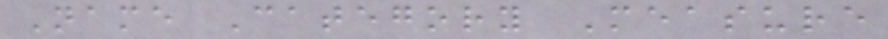Name Category Measure
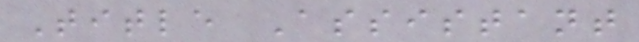Title Assistant
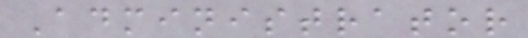Administrator
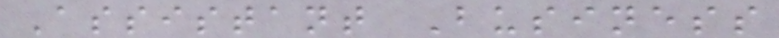Assistant Business
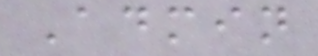Admin
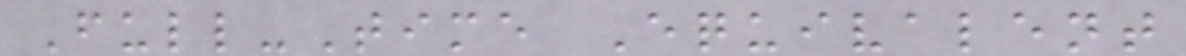Full-Time Equivalent
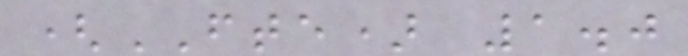(FTE) 1.0
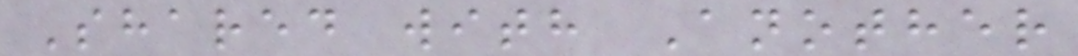Shared with Another
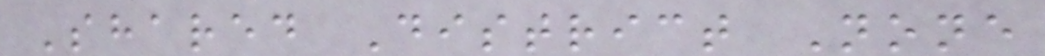Shared District None
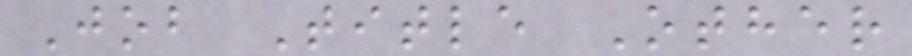Job Title Other
